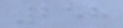258
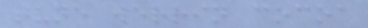tune werrin cocoa
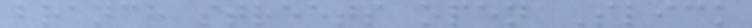branch streets open Slick
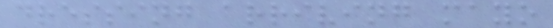dressing arriving mayo
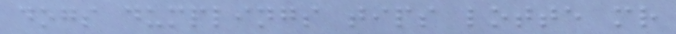dogs dumplings tips lotte mr
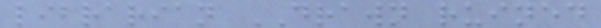librarian DRAWN ruined
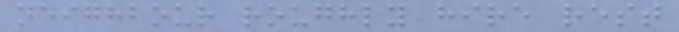neighbour roughly hire rest
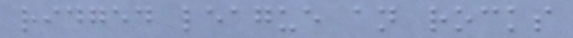ridged league an rocks
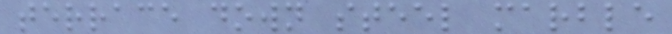terrace down steel marble
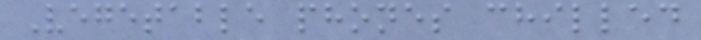Vegetable phones chilled
